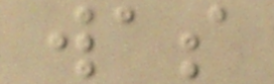was
